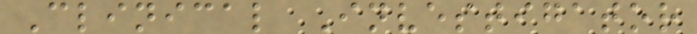Clinical Investigator
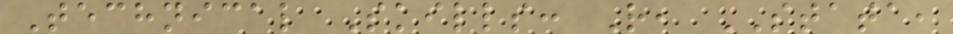Technical Skills: R, STATA,
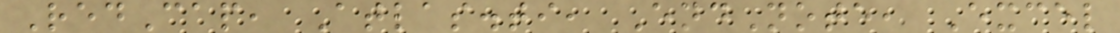RedCap, Atlas.ti, EndNote, Excel
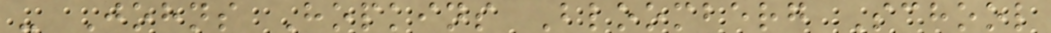- Johns Hopkins Bloomberg School
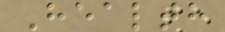Health
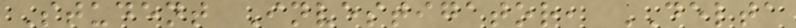Student Investigator, DELTA
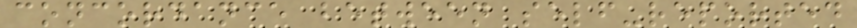concordance between self-reported
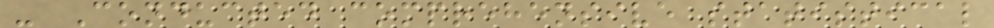- Conducted comprehensive statistical
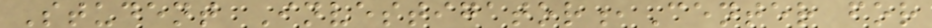Student Investigator,Center for
